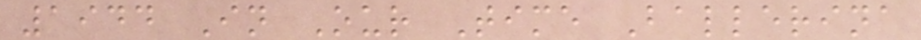1944 In Our Time Ballerina
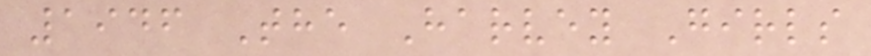1946 The Harvey Girls
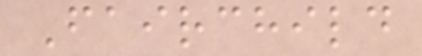Fairchild
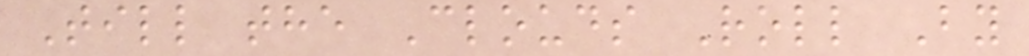Till the Clouds Roll By
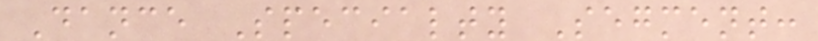Dance Specialty Segment:
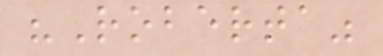"Roberta"
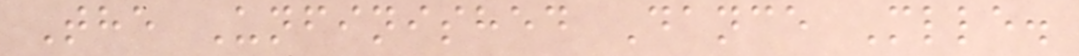The Unfinished Dance Mlle.
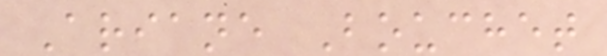Ariane Bouchet
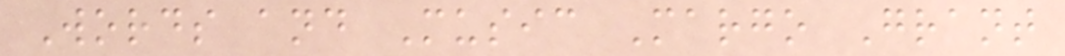Words and Music Margo Grant
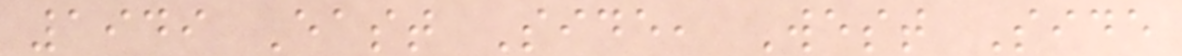1949 East Side, West Side
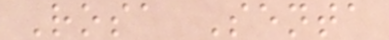Rosa Senta
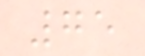75
